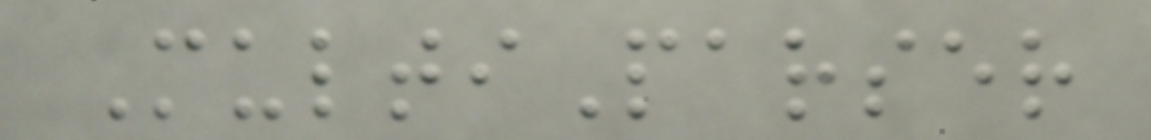MultiParser
